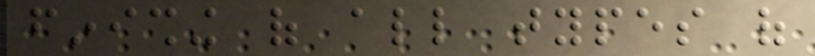finishing of all types of
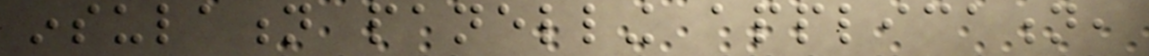insulation panelling application,
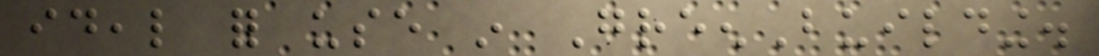ideal for use in GreenBuilding.
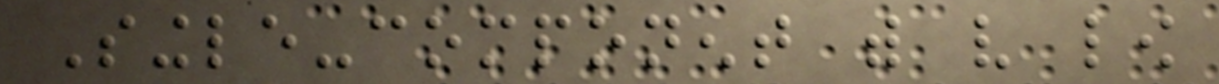Single-component with very low
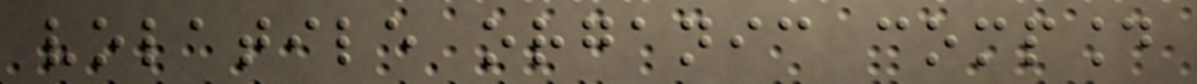volatile organic compound
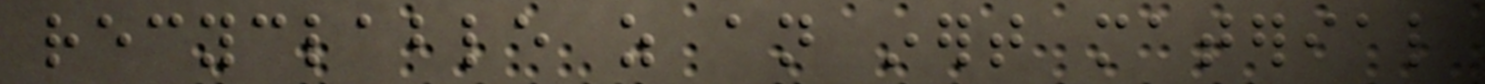recyclable as an inert material
